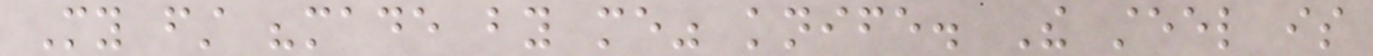My first "made by me" knife. The steel is
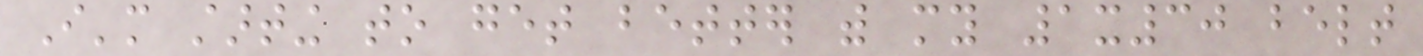I'm starting to get better with my 1x30 belt
